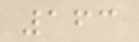163
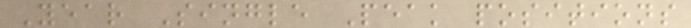Year Single Peak positions
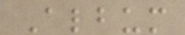Album
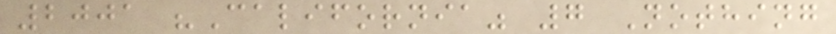2001 "California" 7 Nothing
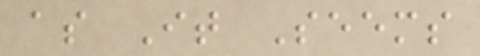as It Seems
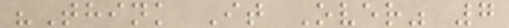"Think It Over" 7
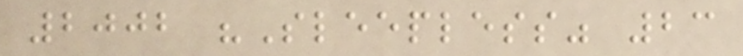2002 "Sleepless" 23
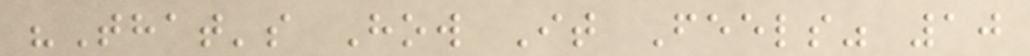"That's How It Feels" 10
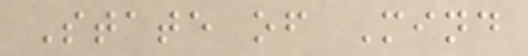State of Mind
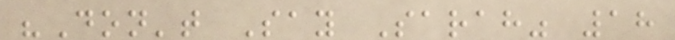"Don't Say Sarah" 18
